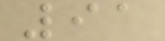91
